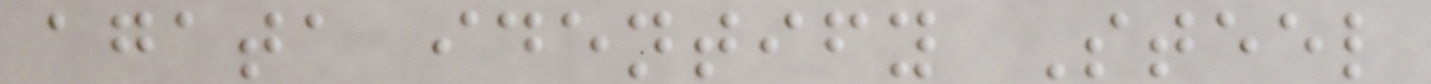agata identify Steel
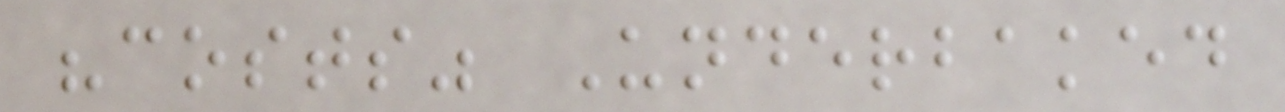"costs" Underbaked
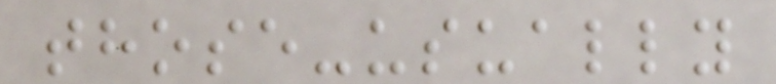those-usually
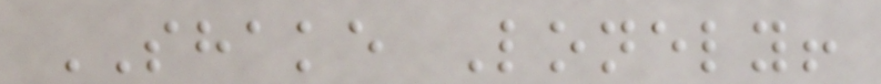SHAKE Lonely!
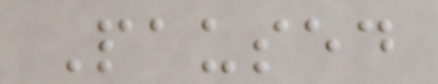Paused
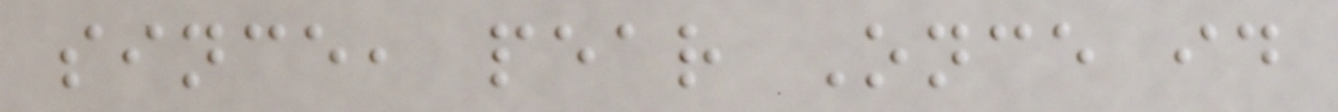since, pear Once id
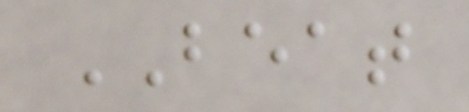BEAT
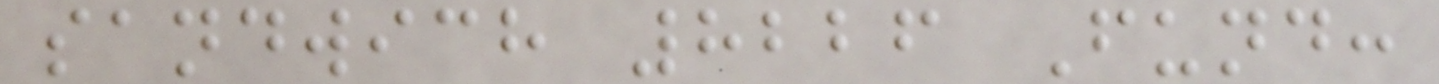sandwich 8226 Fund:
